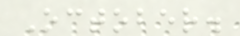October.
